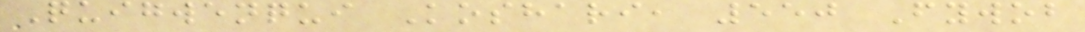Quigwenqui Koshari, 550 Fywob
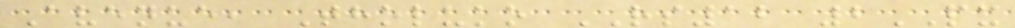Avenue, Tholuko RS12 2PX
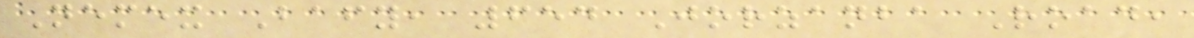Nemex Bafy, 654 Jorzanba Road,
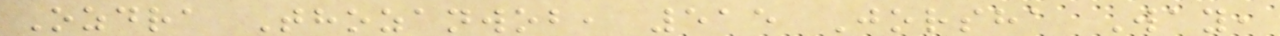Ozdra Thozanwob, 515 Jorsha Way,
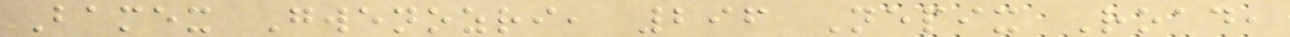Bamex Gwenozri, 296 Nepix Road,
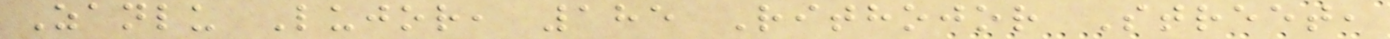Zanlu Lujor, 185 Rithojor Street,
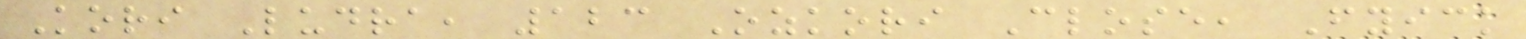Kori Ludra, 123 Ozkori Close, Fyick
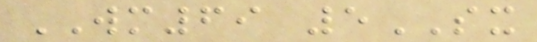WM69 5SX
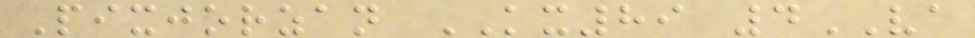Pixjorzan KX89 4VA
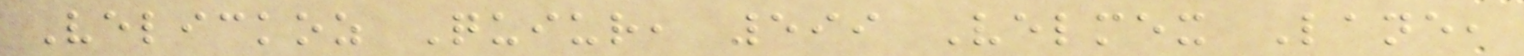Velickoz Quiur, 599 Velmex Lane,
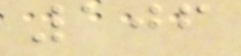106
